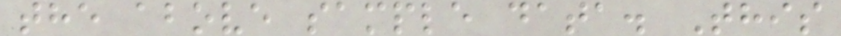the above sample data. This
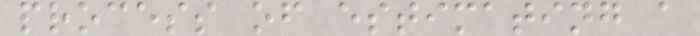process of estimating a
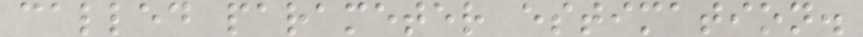called parameter estimation.
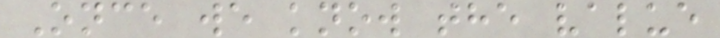Once we know the value
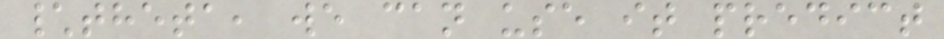\theta, we can use it predict
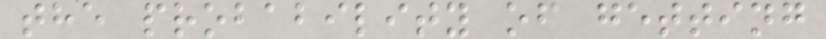the probability of getting
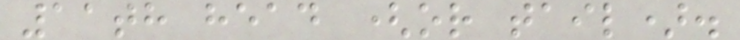11th head (or tail).
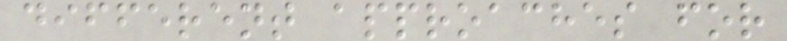different approaches for
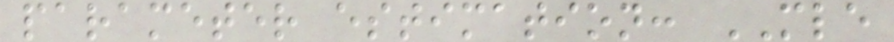parameter estimation: MLE
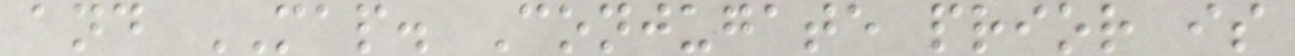and MAP. Conjugate prior is
